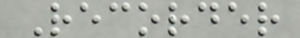Recorder
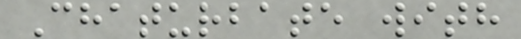Chaturbate with
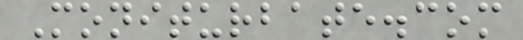Moniturbate.com
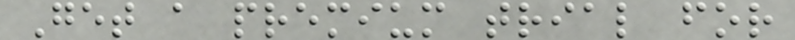Get a premium trial for
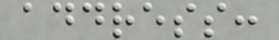address:
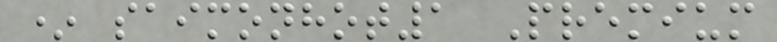* saimonhot1 Premium
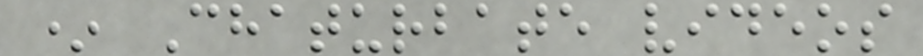* Chaturbate videos
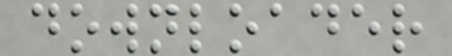downloader
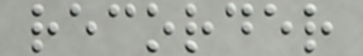recorder
